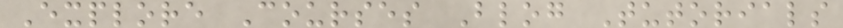Explore Courses Blog Tutorials
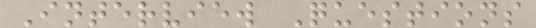Interview Questions
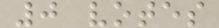0 votes
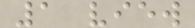1 view
